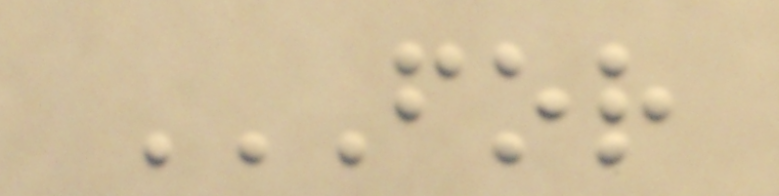FOR
